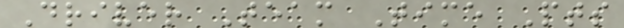Driver Team Time Pts
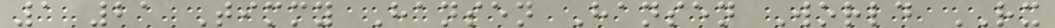1 21 Timmy Hansen Hansen World RX
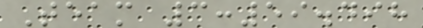Team 3:59.498
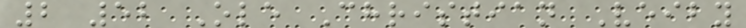2 52 Ole Christian Veiby
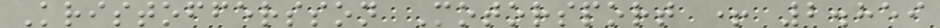Kristoffersson Motorsport + 2.859
